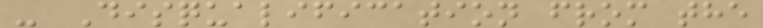- Disqualification from the
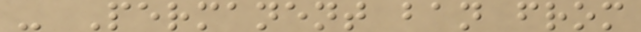- Permanent ban from
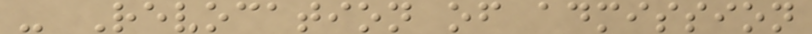- Revocation of admission
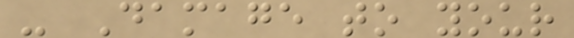- Damage to your
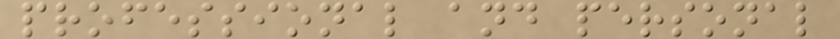professional and personal
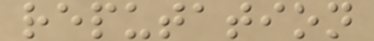reputation
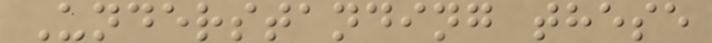Understanding these
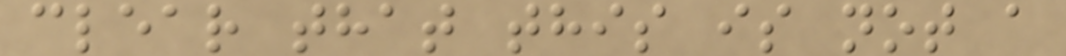clear that this is not a
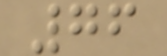76
